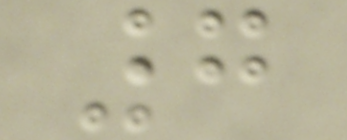7
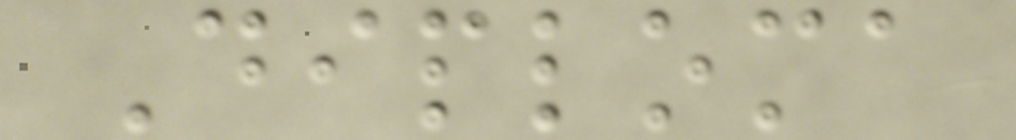Diploma
